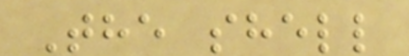The shell
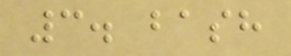3. bash
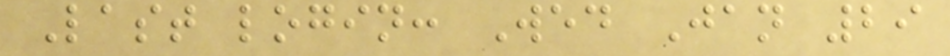Last login: Wed Jan 29
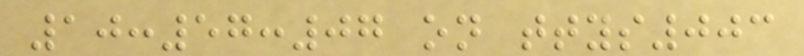10:57:07 on ttys003
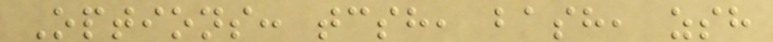Options: tcsh, bash, zsh
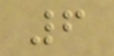6
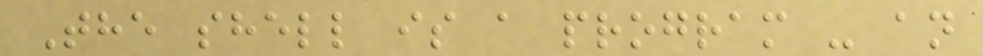The shell is a program - an
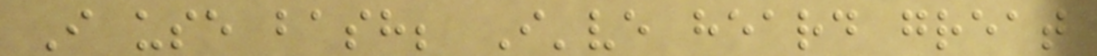I use bash; I've heard great
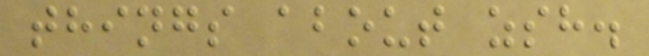things about zsh.
